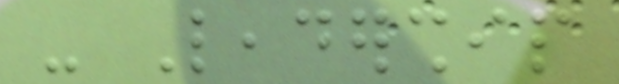- Leadership
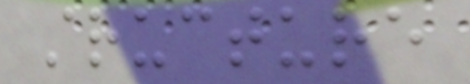structure
